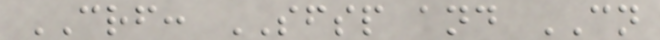CRF: SFSP and CN
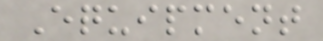Equipment
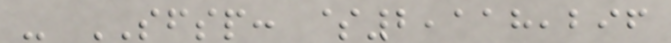- SFSP: $2,118,296
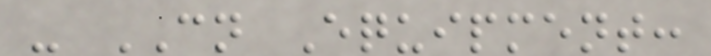- CN Equipment:
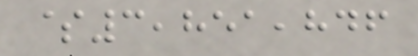$3,851,846
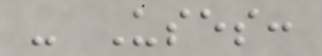- Uses:
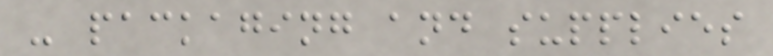- packaging and supplies
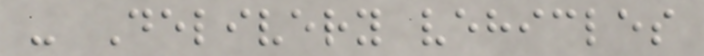- Delivery vehicles
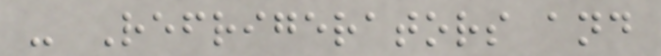- Refrigerators and
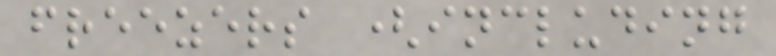freezers (including
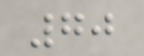70
